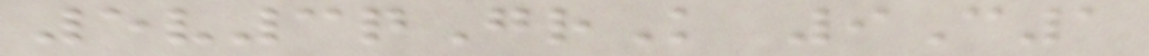5v3qGrK 9C1
